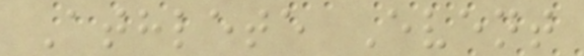Athlete Event
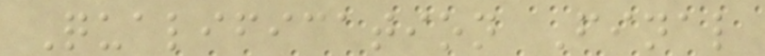Qualification Final
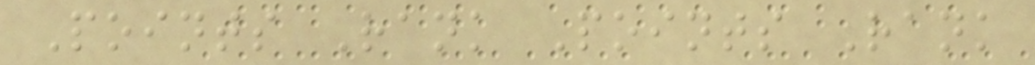Points Rank Points Rank
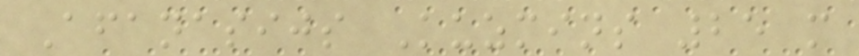Afanasijs Kuzmins 25 m
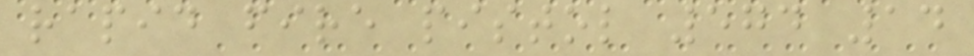rapid fire pistol 574 14
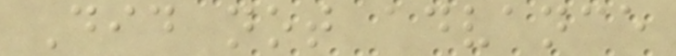Did not advance
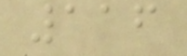116
